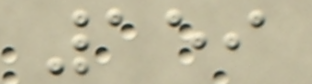159
